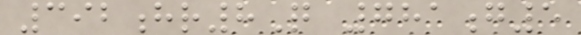392hr8Q 781g5
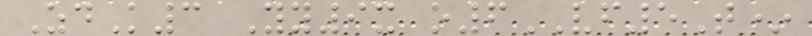ZdK3 Yy9x o6VF5T*
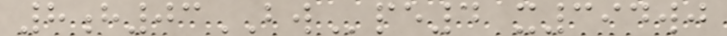8h03BWpe4 x394wj
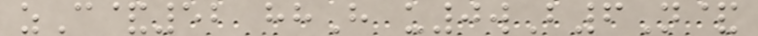zC&52 hhH u0wB6N&
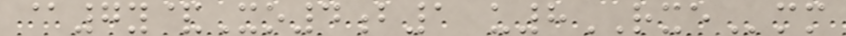@7y&Xo4b1 u8RXEmm
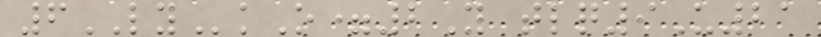6LYkO=2Y tlq9U21
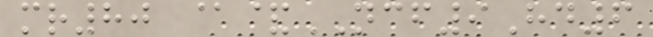mr80 @&NCF9Hd6
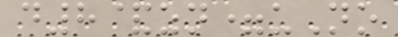d8&zn=uNo
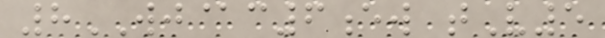8WJ@c6ew tV5
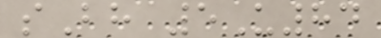sBh 5U84
